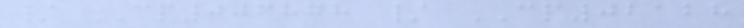/ CP006878 / CP02128
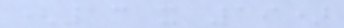(13 x 19)
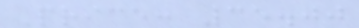Price: 35.00
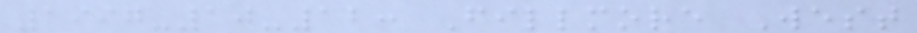1997-10-12: Fillmore West
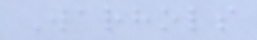Warhols
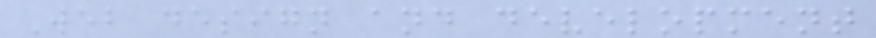Web design and development
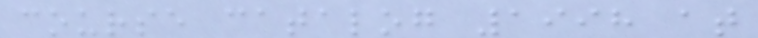course catalog 1998 at
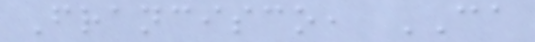Francisco, CA
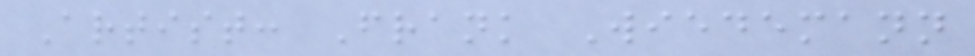Artist: Frank Wiedemann
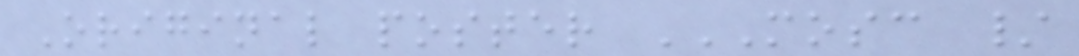Original poster MOSC /
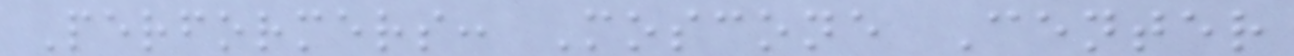Performers: Moscone Center
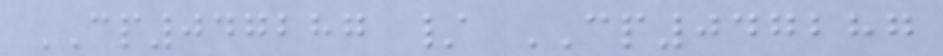CP047287 / CP047287
